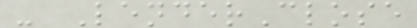- LenderClose
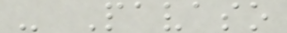- Pavaso
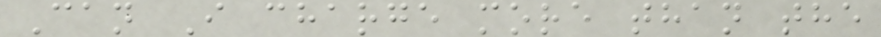Can I charge more than the
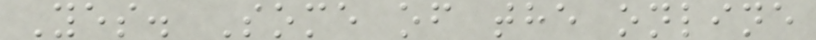Yes. Some of the online
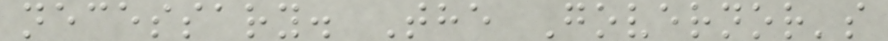necessary. The Governor's
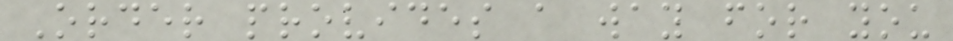Order provides a way for you
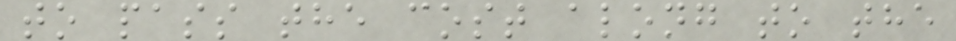to pass the cost along to the
